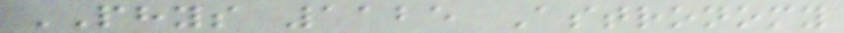PHYS 1125 Astronomy
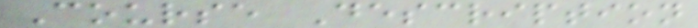Course Description
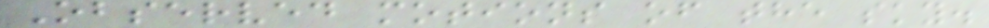Observed motions of the sky.
